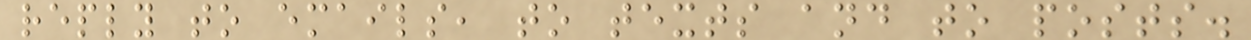reply to emails, to texts and to posts.
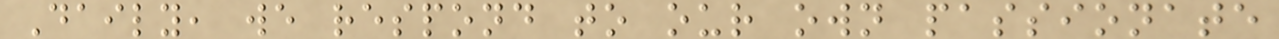Daily, we respond to our own passionate
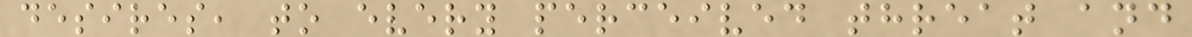desires, to every perceived threat and
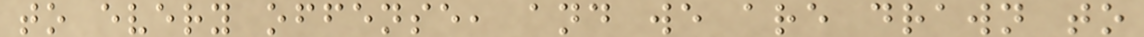to every offense, and we are drawn to
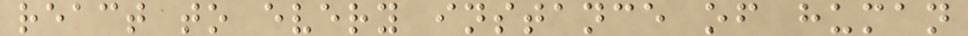react to every instance of human
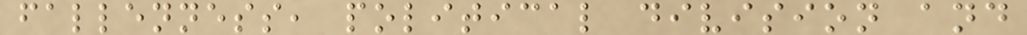fallenness, political division and
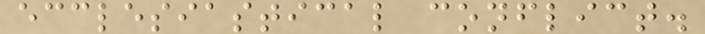ecclesiastical conflict.
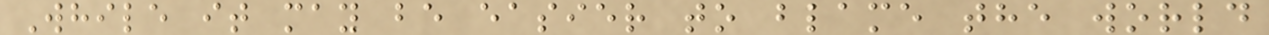While it may be easier to blame the world
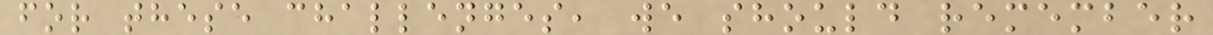for these challenges, we should remember
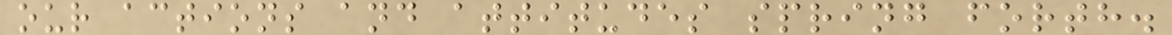our actions and attitudes spring forth.
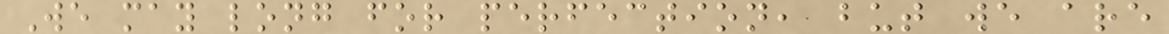We may long for perfection, but we are
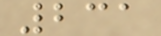231
